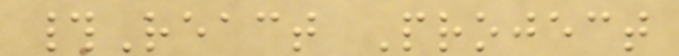#React Project
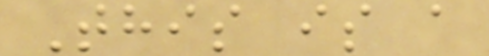This is a
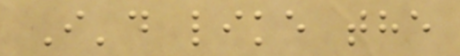I'd like the
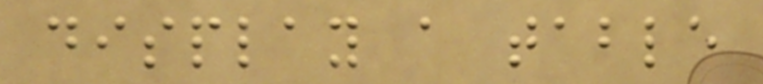display a table
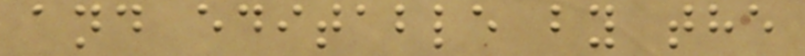and editable by the
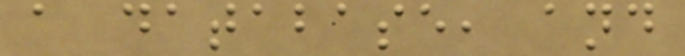a database, and
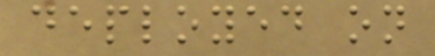deployed on
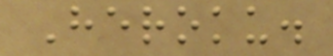Heroku.
